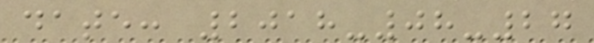date: 2018-08-27
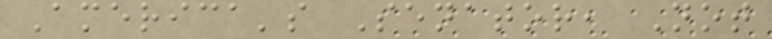America's Senator, Not
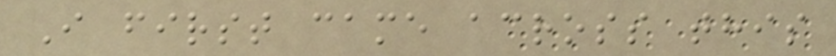I first came across this
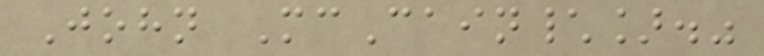John McCain\]."
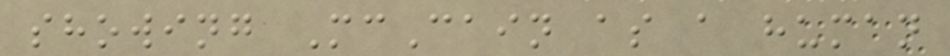showing McCain as a human
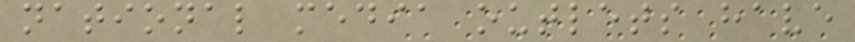national media outlets have
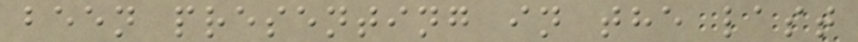been presenting in the last
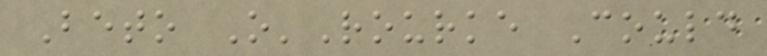Beto O'Rourke Could
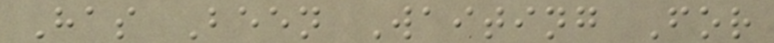Has Been Waiting For
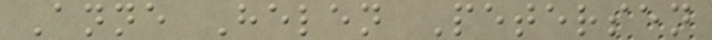Anne Helen Petersen
